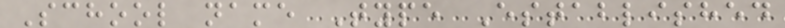School name Type Established
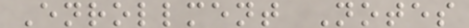Enrollment Notes
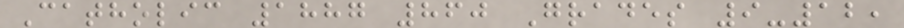Catholic 1887 860 Grades 9-12,
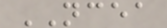NCEA
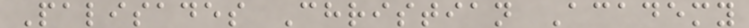Palisades Christian Academy
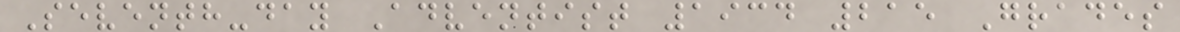Seventh-day Adventist 1934 215 Grades
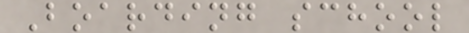Boarding school
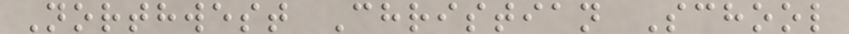Northwest Christian School
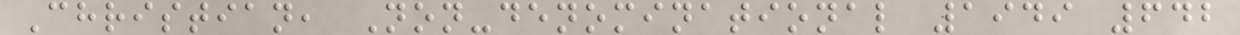Christian, Non-denominational 1949 642
